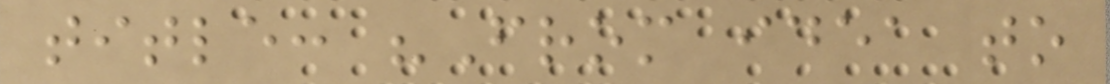title: "From idea to
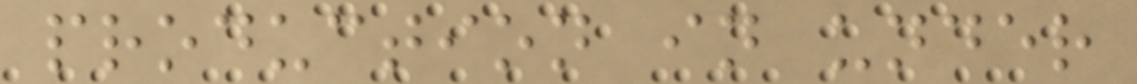production in under
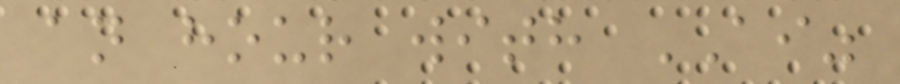an hour with AI"
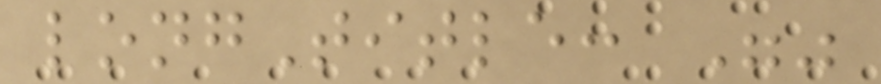longTitle: ""
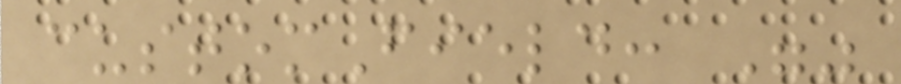customField: ""
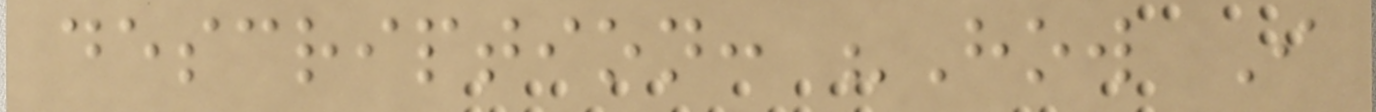description: "How I
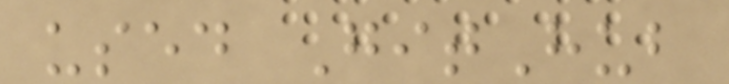used GitHub
